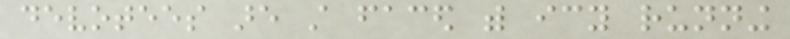devotees are still faced with icy running
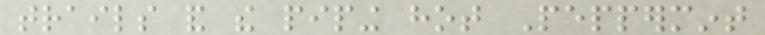trails and the piping hot Peppermint
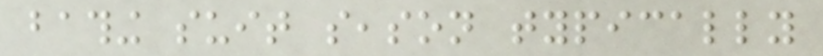bathing suit season typically
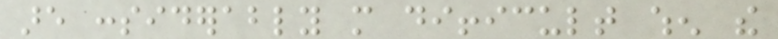are considerably more difficult when the
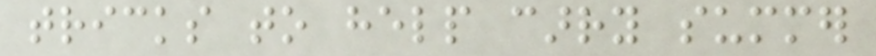tricks to help carry summer
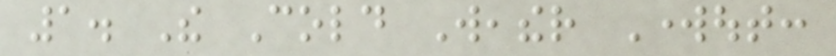1. The Cold Weather Workout:
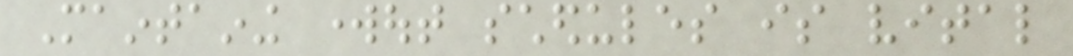Maintaining workout schedules is vital
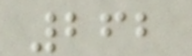262
